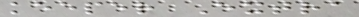keeper Extra
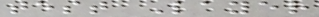test Layer
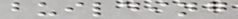building
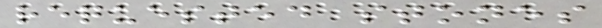requested stones
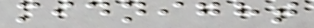midnight
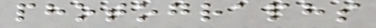photographs
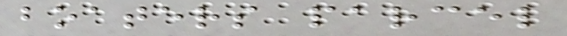boaters parcel
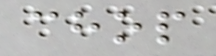chop
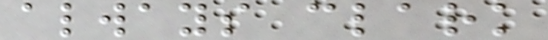always clark
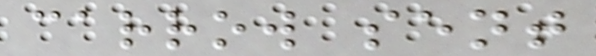carrow sent
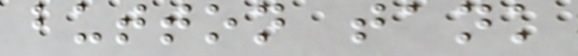button tank
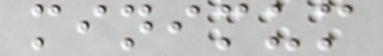minimum
